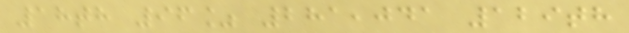18th 96% 281,041 129th
